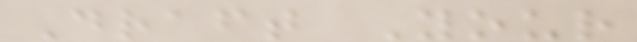Draft Your
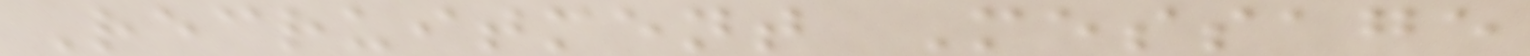Recruitment Message
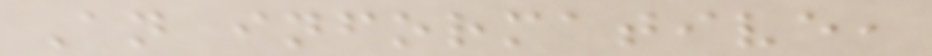An informative,
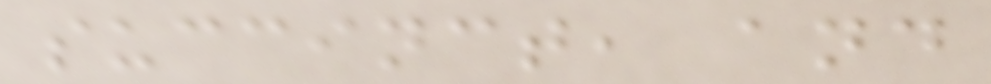succinct, and
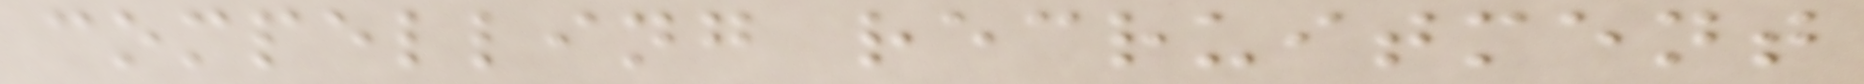compelling recruitment
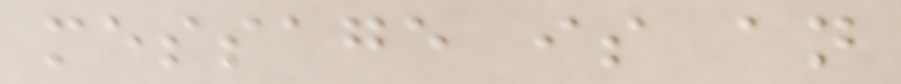message is an
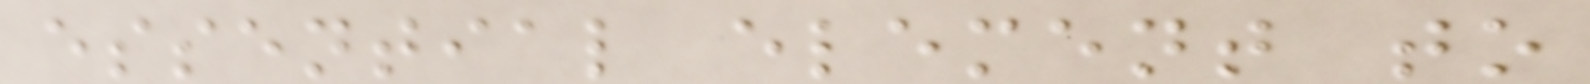essential element to
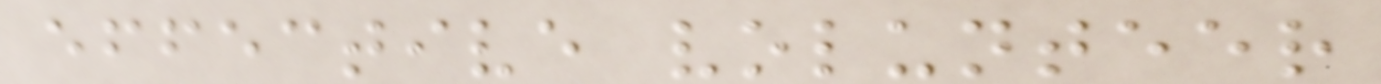effective volunteer
